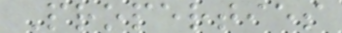Properties
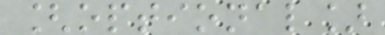[optional]
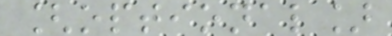[optional]
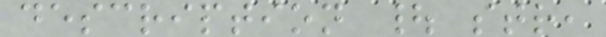description | str,
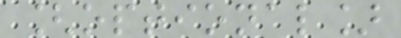[optional]
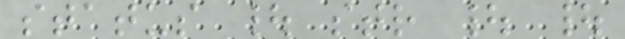status | str | |
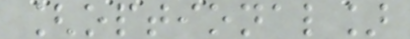[optional]
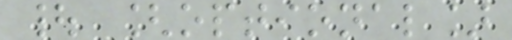| [optional]
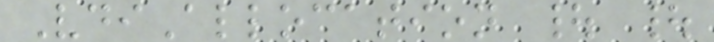VdiAllocation | |
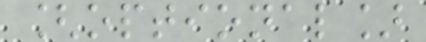[optional]
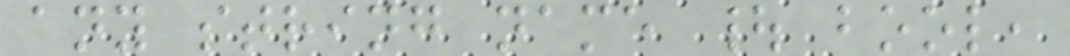any string name | bool,
